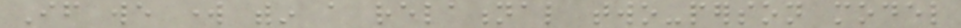If we work within a relational two-person model
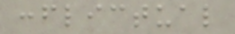conflictual
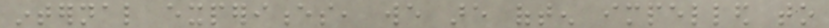internal experiences, we are often impelled to
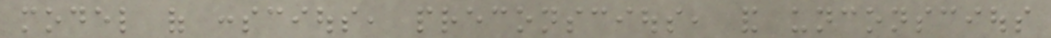model of conscious, preconscious, and unconscious
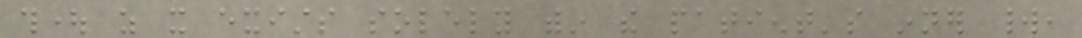thought as it exists solely within the patient's inner world,
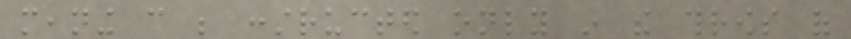meaning can be constructed only in the throws of
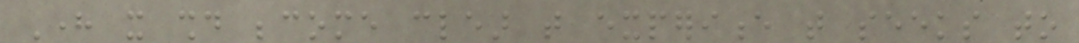Here it should become clear that experience that seeks to
